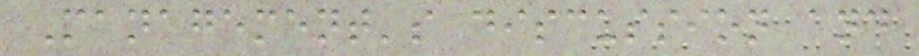Management's discussion and
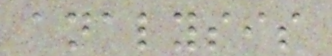analysis
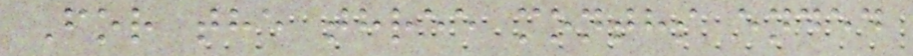For the three months ended
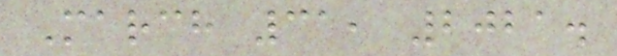March 31, 2021.
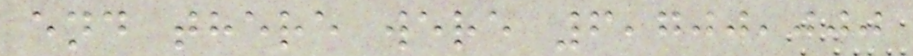end there were 6,700,000
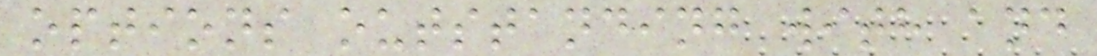options outstanding with and
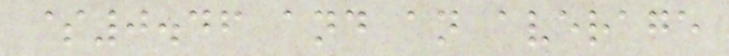$0.46 and an average
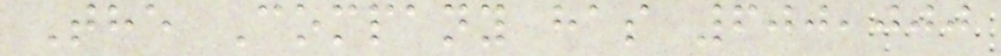The Company has 600,000
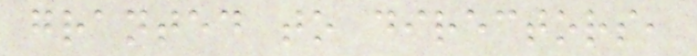granted to directors,
